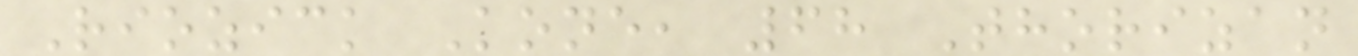Riozick Kone, 68 Thorizan
